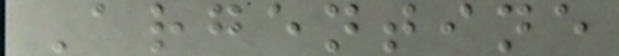Argentine
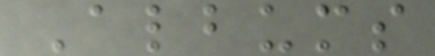Albums
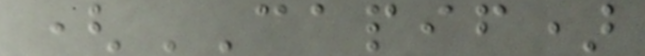(CAPIF)
